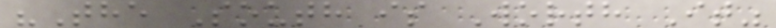"The South is Worth It"
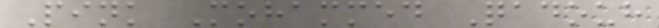Pink Mohammed Qadouh
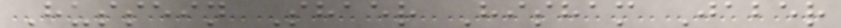Hussein Shaer Hisham Jaber
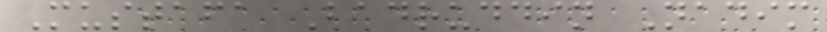Mustafa Badruddin Nadim
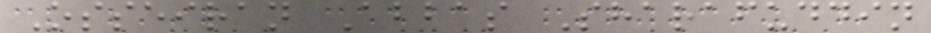Osseiran Abbas Sharafuddin
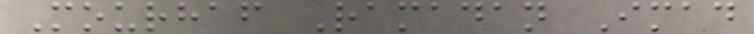Mourhaf Ramadan Imad
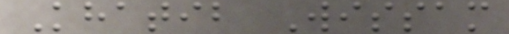Khatib Wissam
